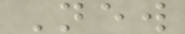New
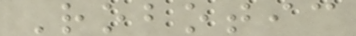Robotic
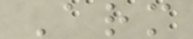Arm
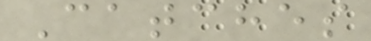Catches
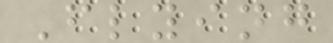Flying
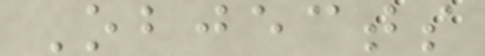Objects
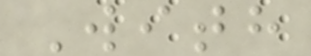With
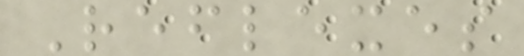Reflexes
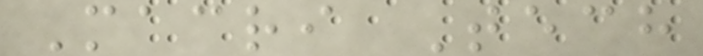Macri Tech
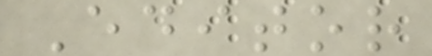Editor
